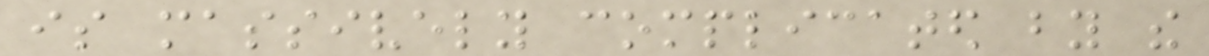is massively complicated by the
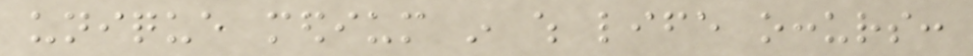unique medium in which life occurs:
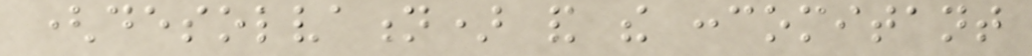(desolvation) and the concomitant
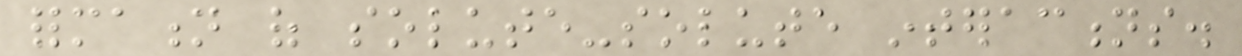formation of solute-solute interactions.
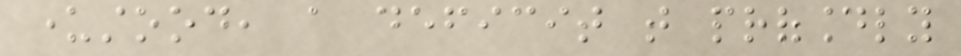understood, a deficit that profoundly
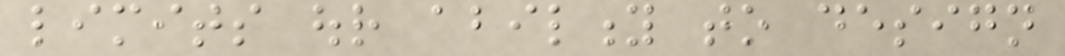limits our ability to design
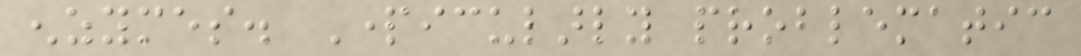enzymes. Particularly problematic
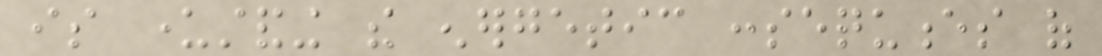is understanding the energetic consequences of
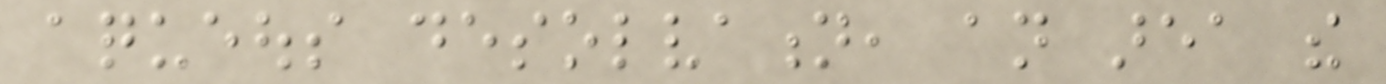aqueous desolvation, an area the
